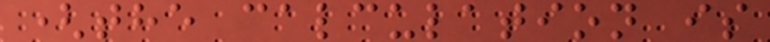(the calculation is
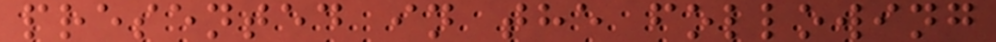presented in the following
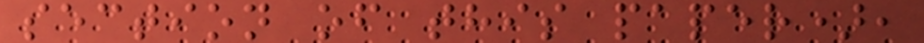section of this paper),
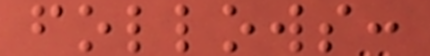follows:
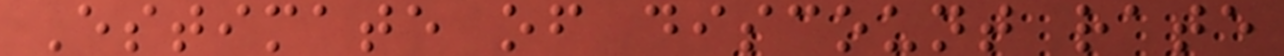Estimate of discount rate
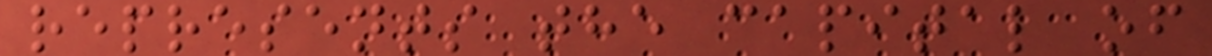represents the capital of
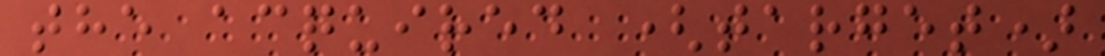the acquired (target)
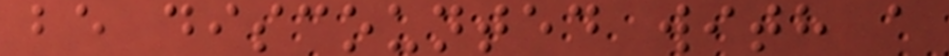be discounted with a
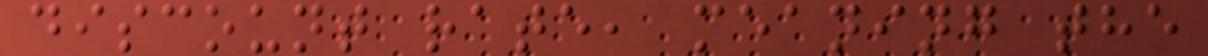discount rate, meaning the
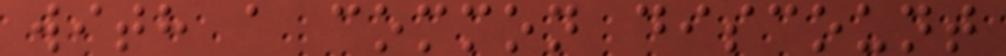with a common discount
